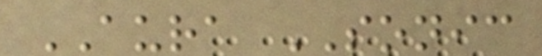AURA SONIC
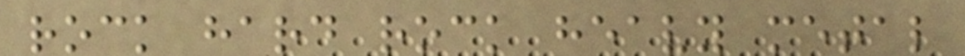rock hard rock heavy metal
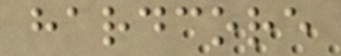hardcore
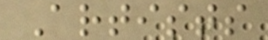Artists
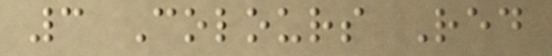3 Colours Red
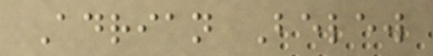Adrian Belew
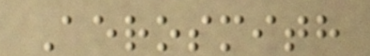Aerosmith
